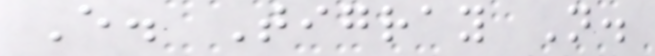E. Tigray N.
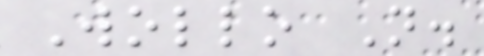Wollo N.
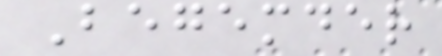Begemder
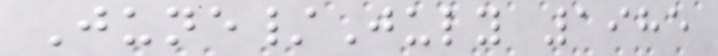June/July 1985
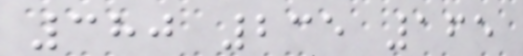380 235 165
